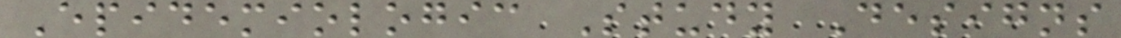Epidemiologic Study Designs
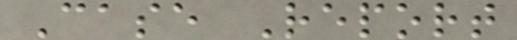Case Report
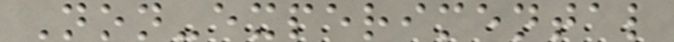Non-experimental
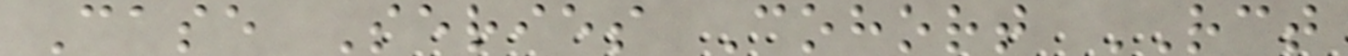Case Series Cohort RCT
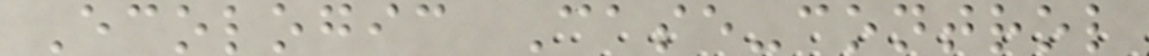Ecologic Case-control
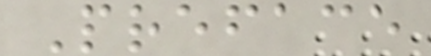Preface
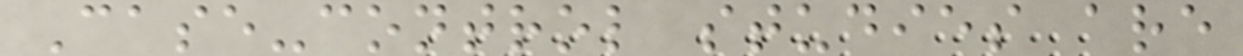Case-control studies are
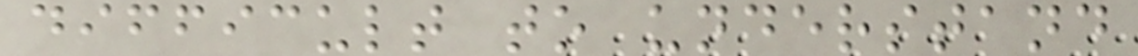difficult to understand
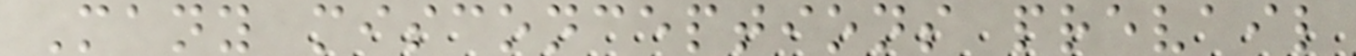Many misconceptions prevail
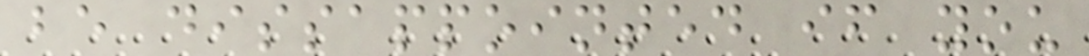be dissappointed if you
